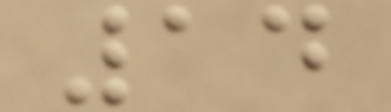14
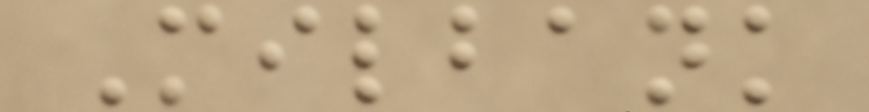Milbank
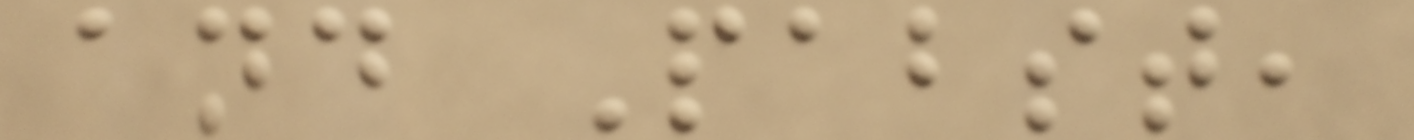and Pabst,
